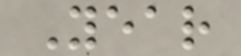Year
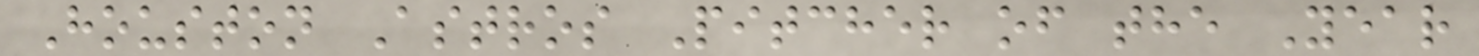Houston Astros Pitcher of the Year
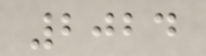2024
